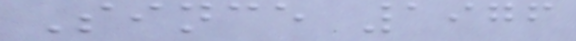Since 1976
